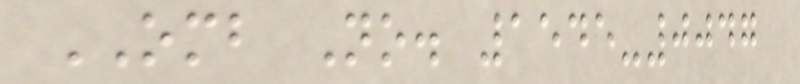OMB No. 1545-0047
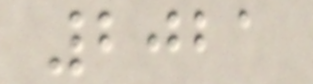2021
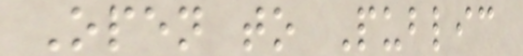Open to Public
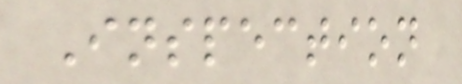Inspection
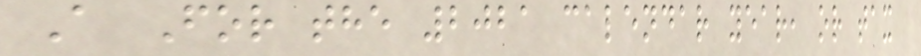A For the 2021 calendar year, or tax
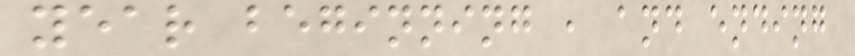year beginning , and ending
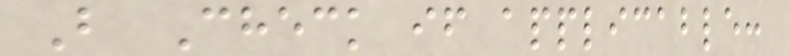B Check if applicable:
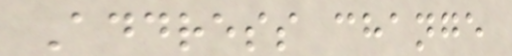Address change
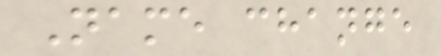Name change
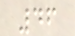46
